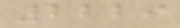2229
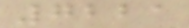7221
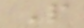P
